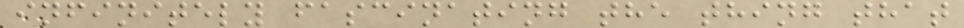infinitely fascinating the thing that
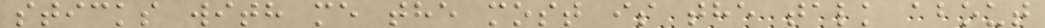sticks with me the most is the talk about
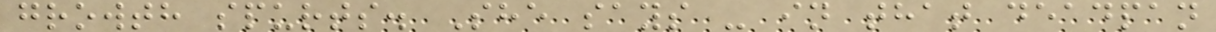growth spurts. She says - in that deadpan
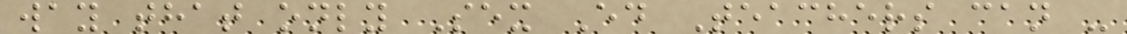way that only Sex Ed Teachers can -
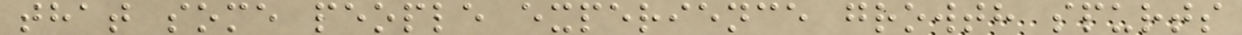that some people experience growth spurts
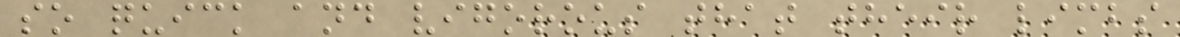so quick and vigorous that their limbs
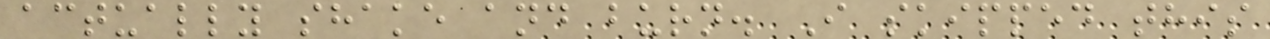actually shake and burn. I skipped this
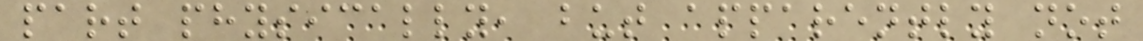part physically, but apparently not
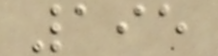195
